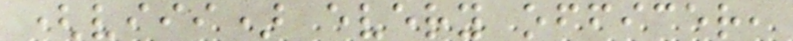(viii) every officer,
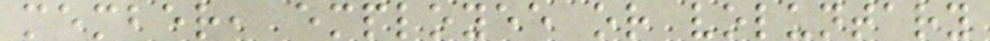member, employee or voluntary
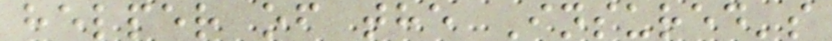helper of the Insured's
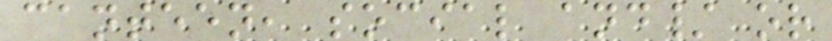canteen, social and/ or
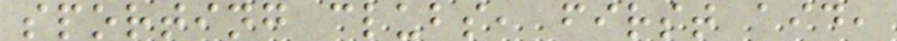sporting clubs, first aid,
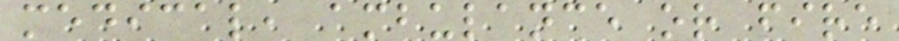medical, ambulance or fire
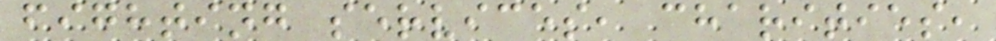fighting services, charities,
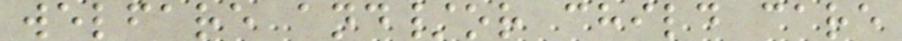welfare and/or child care
